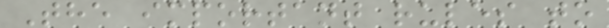The important rules to
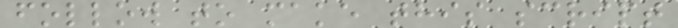follow to make this script
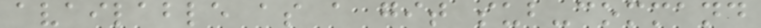available as a git sub-command
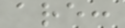are:
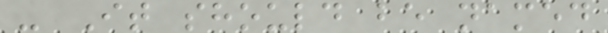- It should be named
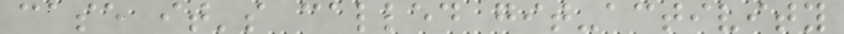case it's called git-activity
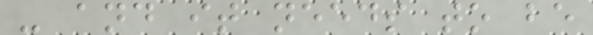- and it needs to be
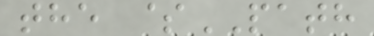the $PATH
